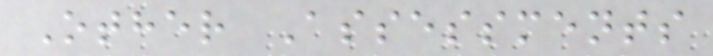Other Assessments
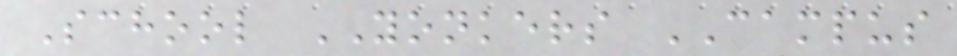School YONKERS CAMPUS
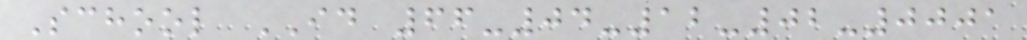School ID 66-04-12-02-0001
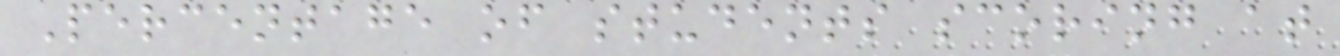Percentage of students scoring at
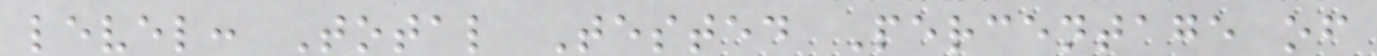level: Total Tested Percentage of
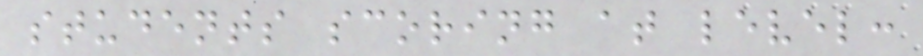students scoring at level:
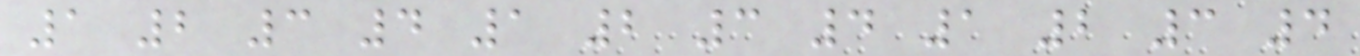1 2 3 4 1 2 3 4 1 2 3 4
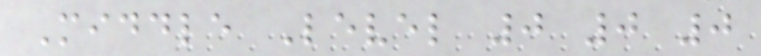Middle Level 0 0 0
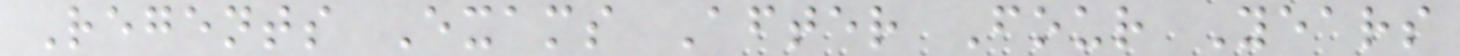Regents Exams After Four Years
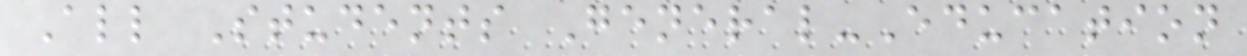All Students General-Education
